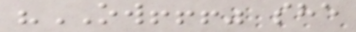"OW!!!" she
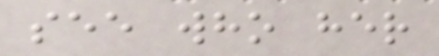see who her
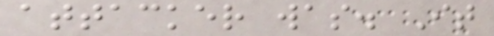attacker was. It
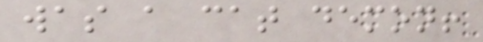was a cat demon!
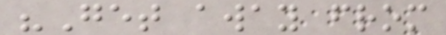"Get away from
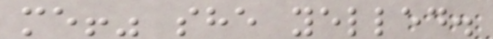me!" she yelled.
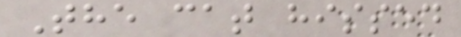The cat hissed
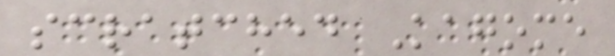scratched Kagome
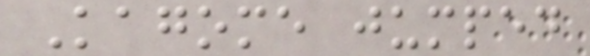Kagome jumped
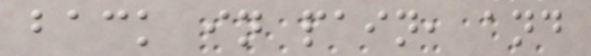back in pain, and
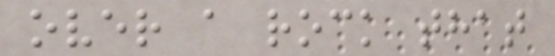over a rock that
